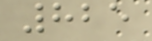825
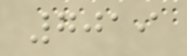7019
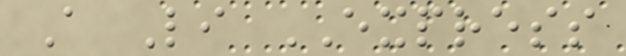A Li EXPRESS
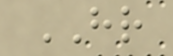HR
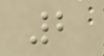2
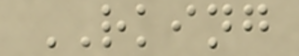RKING
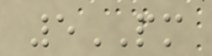5PM
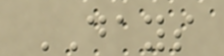DAYS
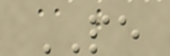PE
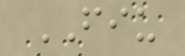FIU
